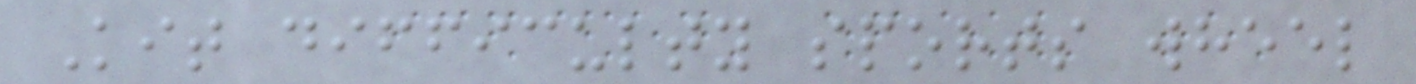Kit difficulty sports wheel
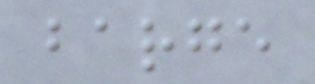barge
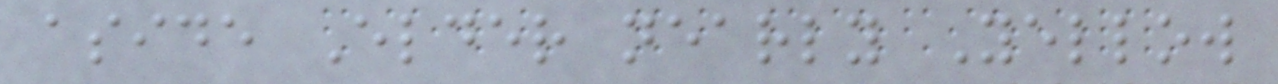aside Elder nearly Yellow
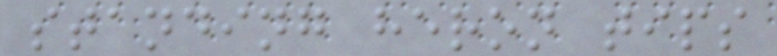standing heron tips
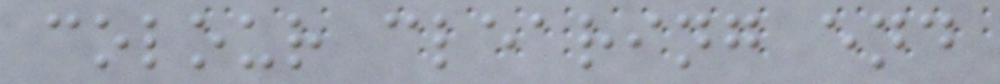colour clearing end
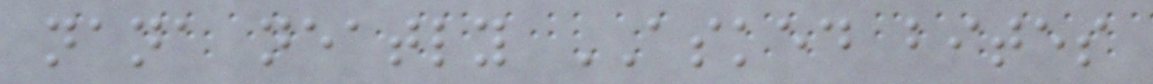nana neatly ASKED bites
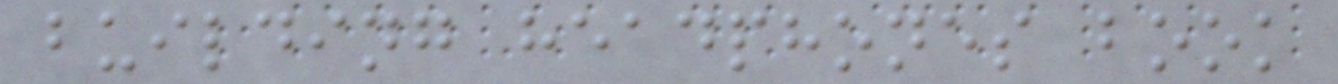building headphones book
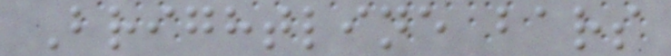Brightline bars
